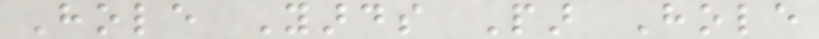Hole Yards Par Hole
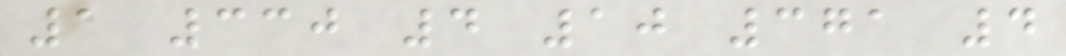1 330 4 10 371 4
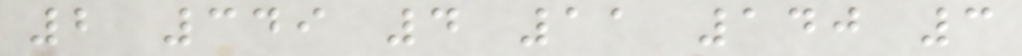2 349 4 11 140 3
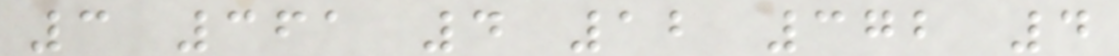3 361 4 12 372 4
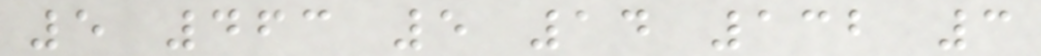5 463 5 14 132 3
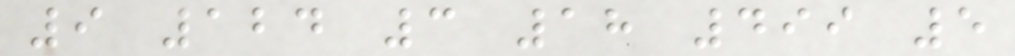9 124 3 18 499 5
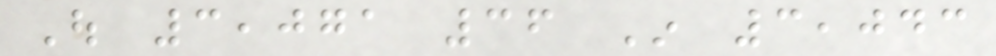Out 3,071 36 In 3,043
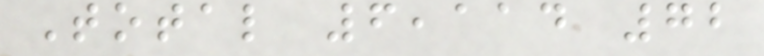Total 6,114 72
